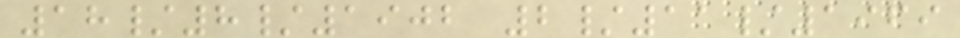18/8/1902 2/11/1969
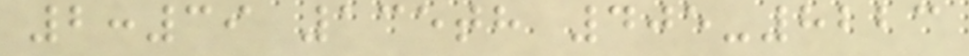2:39 135th 405-8223
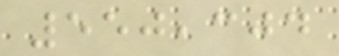550,304
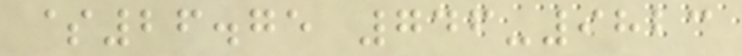$26.75 746-9823
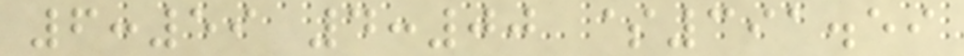6:59 4:00 $391.59
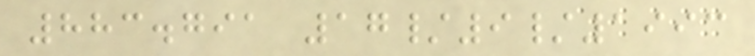883.791 17/9/1993
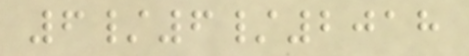6/6/2018
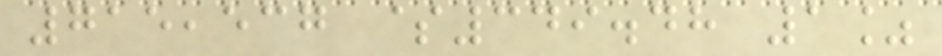715,537 $349.48 1%
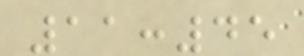11:45
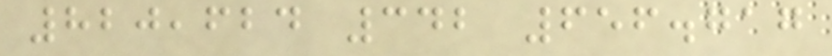820,624 342 656.717
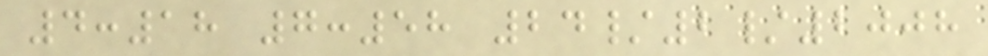4:18 7:58 24/2/2008
